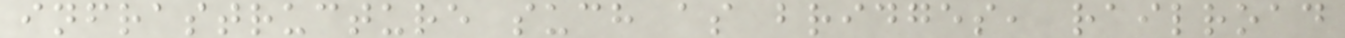infrastructure such as bridges, railroad
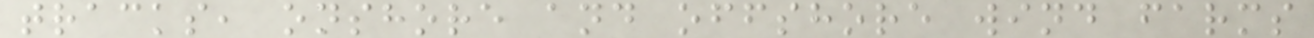tracks, onshore and offshore wind farms
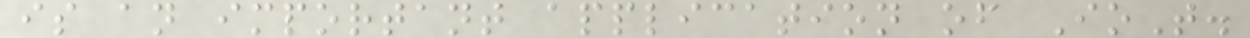is an important application of IoT.
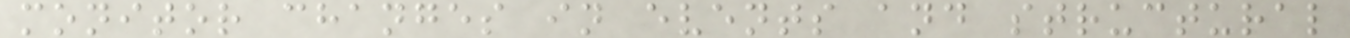monitor changes in events and structural
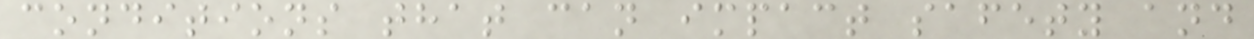conditions that can impact safety and
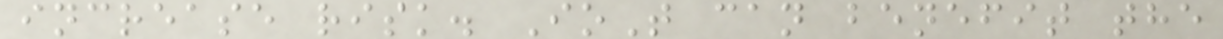increase risk. IoT can benefit the
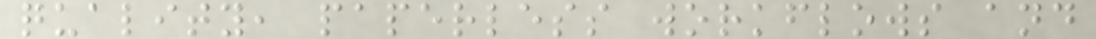quality, paperless workflows and
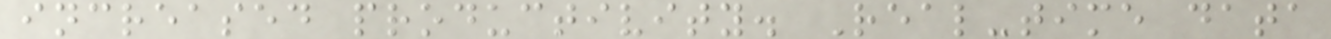increased productivity. Real-time data
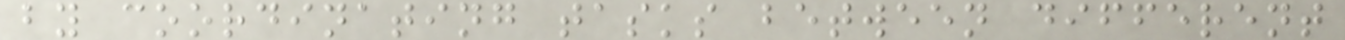by coordinating tasks between different
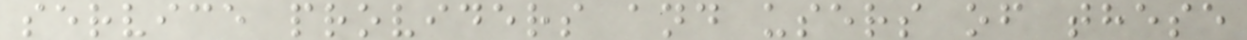service providers and users of these
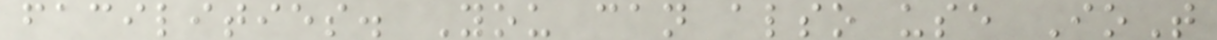facilities. You can also use IoT
